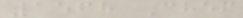1568 Chef
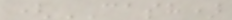(CASH)
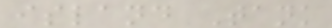island Tank
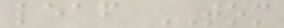leaf TOM
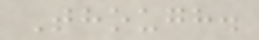Though.
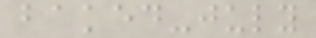baked-july
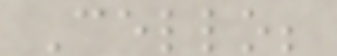Cello;
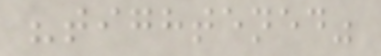"tightened"
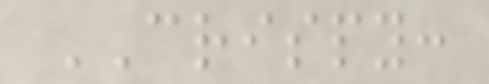CRISPY:
